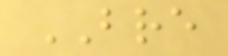BRE
